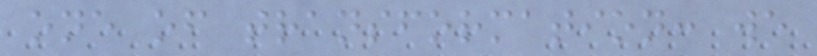one of transformation: we
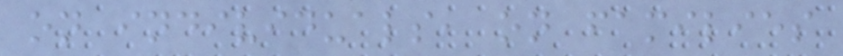on individuals, on families
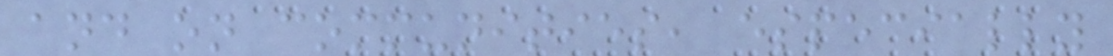and on communities, especially
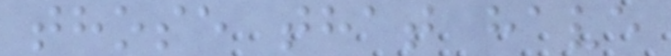those that have
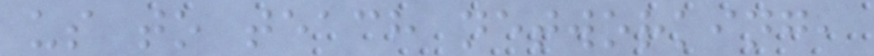us to teach networking,
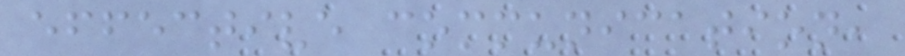effective communication,
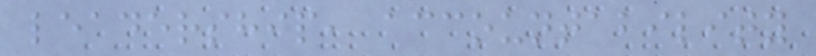leadership, accountability
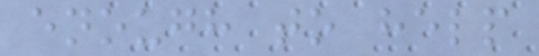enough to help
